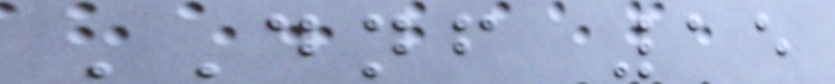DNF 15
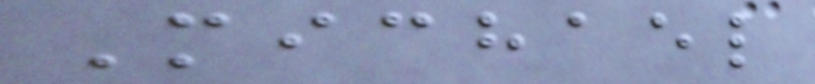Michael
